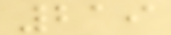219
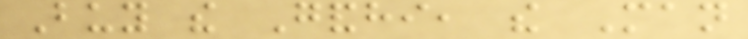Buy the Gandhi, the Man
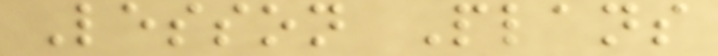Lesson Plans
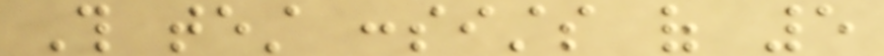This test consists of 5
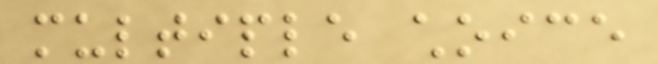multiple choice
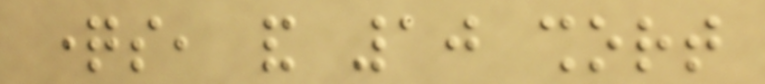questions, and 10 short
